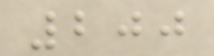200
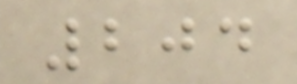204
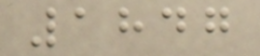1847
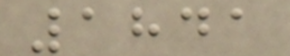1841
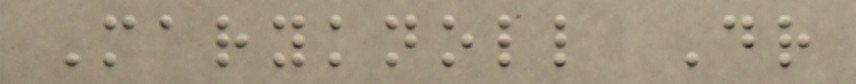Maryknoll Dr
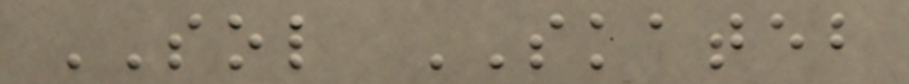SOL SKATEB
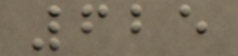625
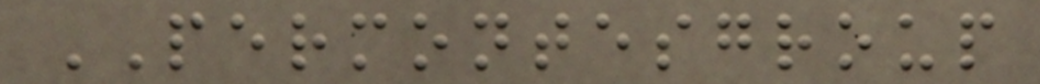PERMONTESGROUP
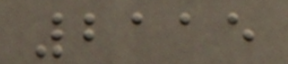2115
